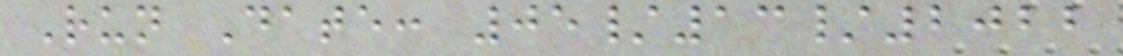Run Date: 05/13/2022
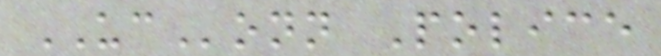UConn Police
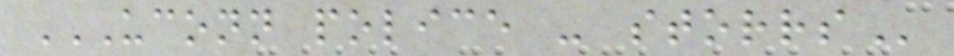UCONN POLICE - STORRS
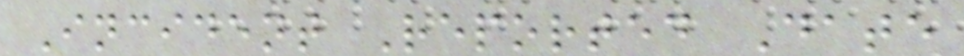Incident Reported Date
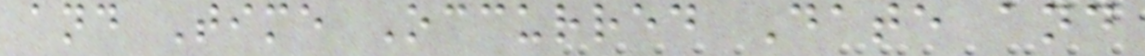and Time Occurred Date and
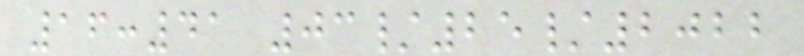16:41 03/25/2022
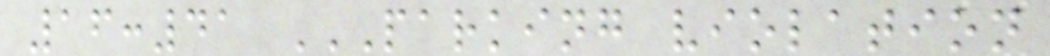16:41 PARKING VIOLATION
